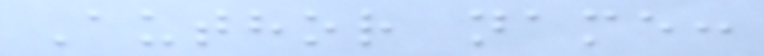Author name:
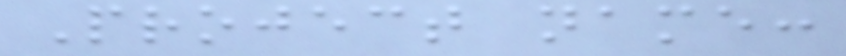Project name:
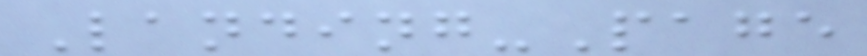Landing-Page
